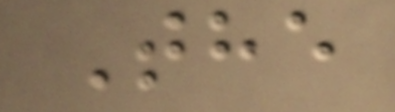The
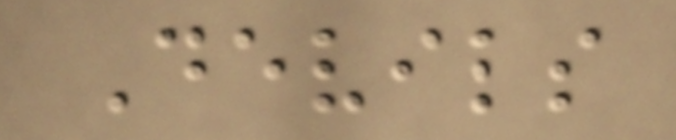Devils
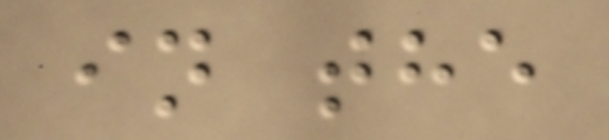in the
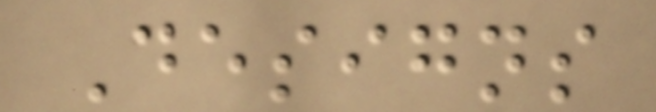Designs
